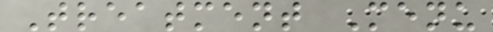Treatment Menu
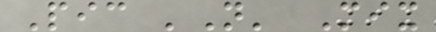Pic 'N' Mix
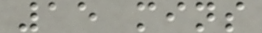15 mins
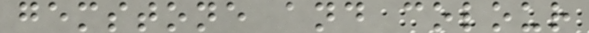gemstone and colour
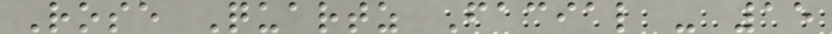Rose Quartz Facial - 15
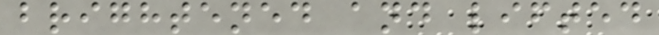brightened and lifted
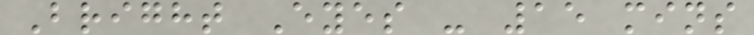Bright Eyes - 15 mins
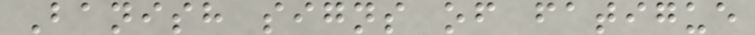Banish signs of fatigue
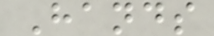Hands
